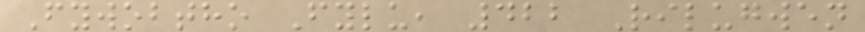Fywobtho Fylu, 422 Rilugwen
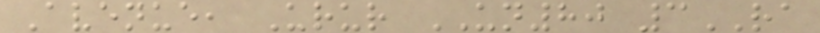Avenue, Urur UN80 3RA
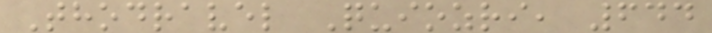Thodravel Quiozri, 644
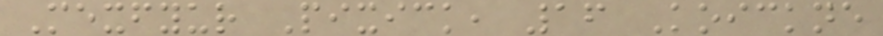Mexfyur Pixick, 16 Koickne
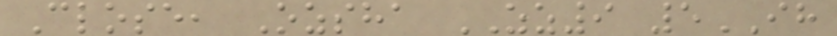Close, Ozsha ZZ9 5IH
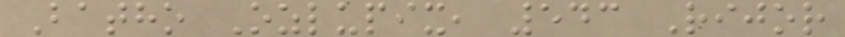Batho Ozlupix, 543 Rijor
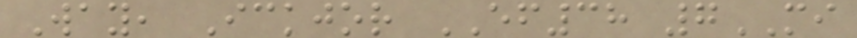Way, Ickjor EF38 7MI
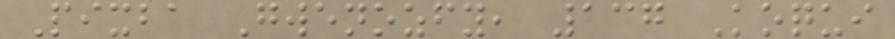Pixba Gwenozfy, 137 Koqui
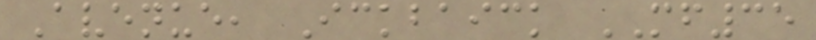Avenue, Ickbaick MF35
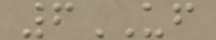6UF
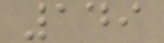149
